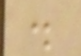.
